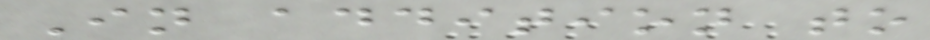In addition to
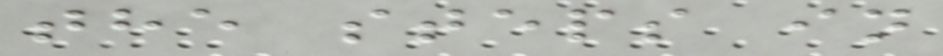the steps in
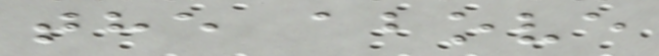the above
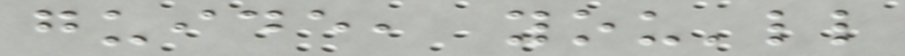guide, you'll
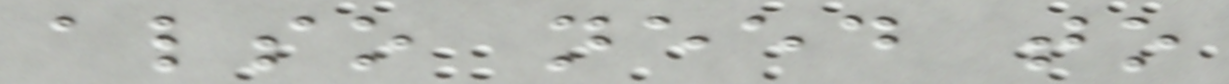also need to
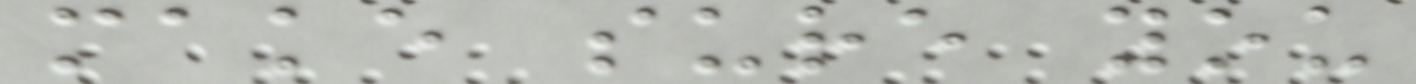make sure you
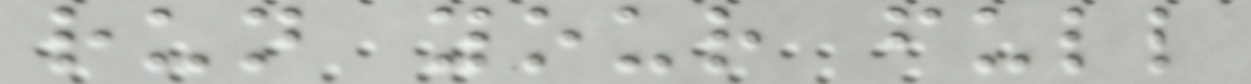run your full
